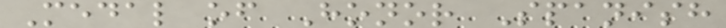Medal of Honor Spanish
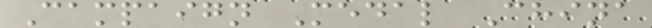Campaign Medal China
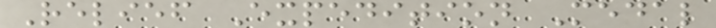Relief Expedition Medal
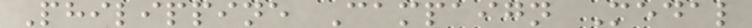Philippine Campaign Medal
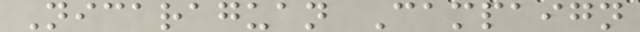Nicaraguan Campaign
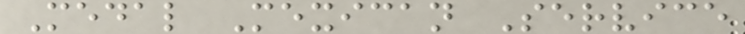Medal Mexican Service
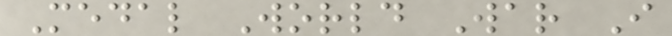Medal World War I
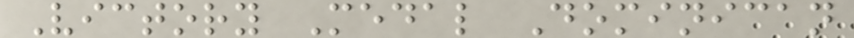Victory Medal Dominican
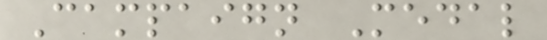Campaign Medal
